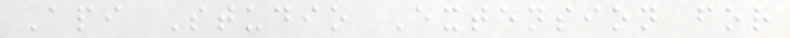Api Studio Extension for
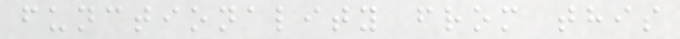functionality from this
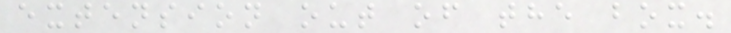extension out of the box.
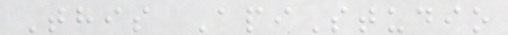This ApiStudio
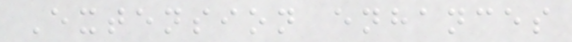Extension enhances
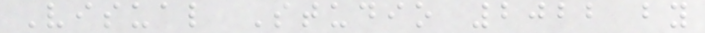Visual Studio 2022 by
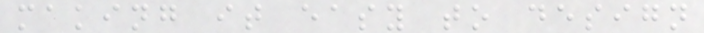making it easy to design
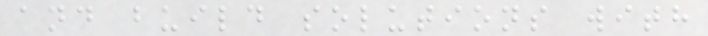and build solutions with
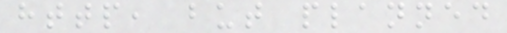http, but planned
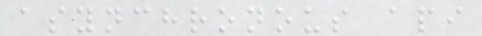asynchronous api
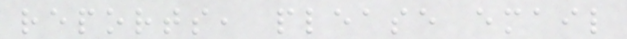reports, please email
